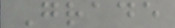Grade
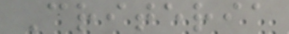Criteria
